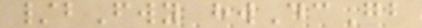/bFwy hwDcGb
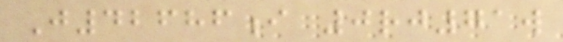J42686i 0rj71w
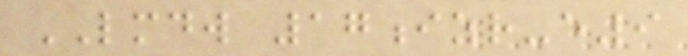LMDW 17izr-e9
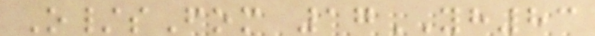O/sFom 17YH83
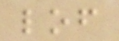lof
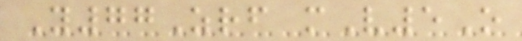Y77Zrf mV5O
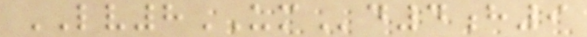LV8UMd4h9
